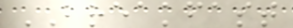BREAKFAST
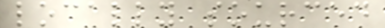locally sourced
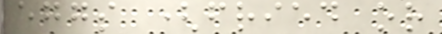eggs (fried or
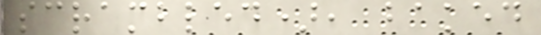scrambled), baked
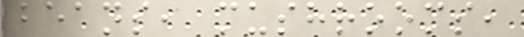beans, mushrooms,
